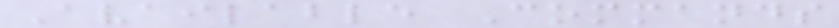Available Commands
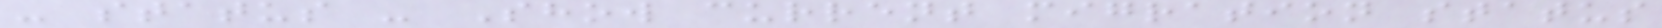- status - Show current migration status
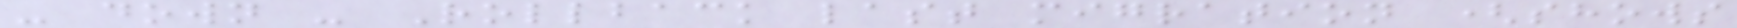- down - Rollback last migration (shows
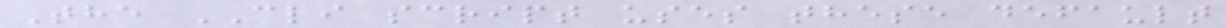The CLI script uses these default
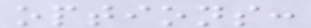options:
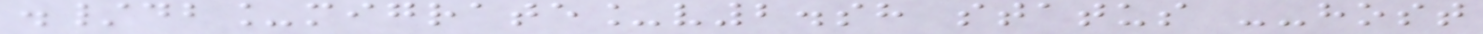./db_migrate_v2.sh status --host
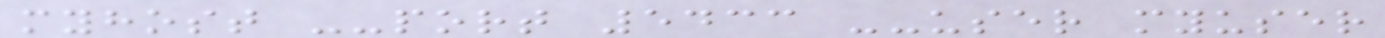myhost --port 5433 --user myuser
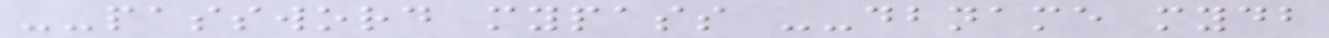--password mypass --dbname mydb
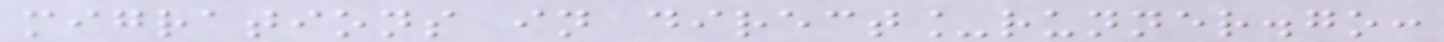migrations in direct_runner.go:
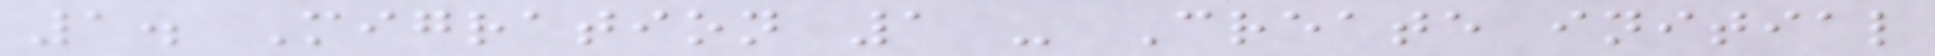1. Migration 1 - Create initial
